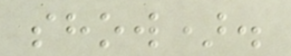show).
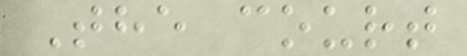The court
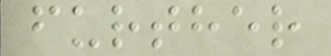further
